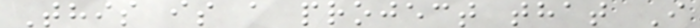This is a project that I
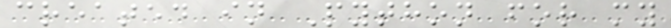created in Python for my
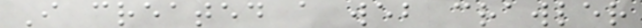I created a web crawler
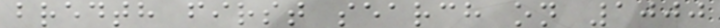bredth first search on 1000
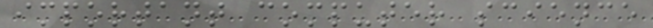important computer science
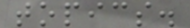topics.
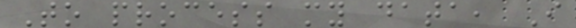To process my data, I
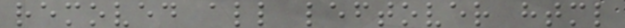removed all leftover html
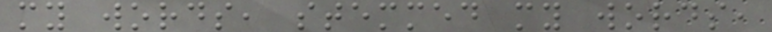my words, stemmed my words,
